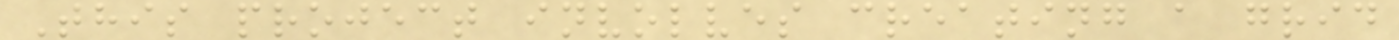This project involves creating a grid
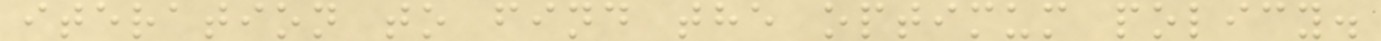iteration to find the optimum policy.
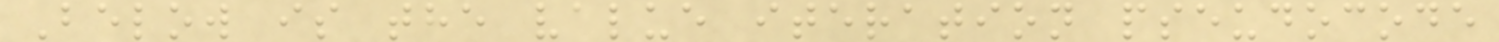Below is the value iteration pseudocode
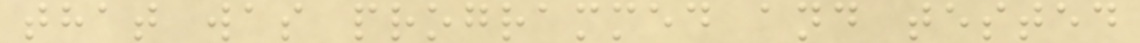that was programmed and tested
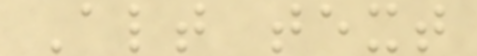Alt text
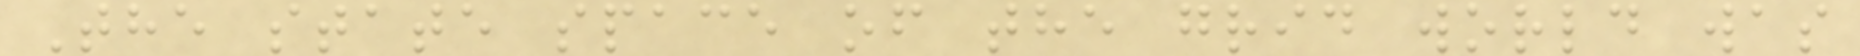The state space of the grid world was
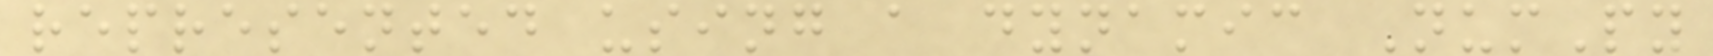represented using a dynamic NumPy
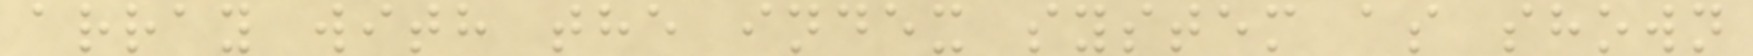array with the index system as shown
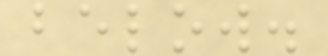below.
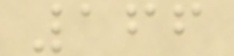166
